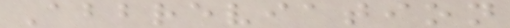Abbreviation
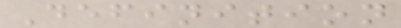Definition
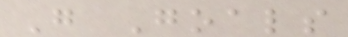G Goals
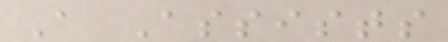A Assists
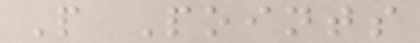P Points
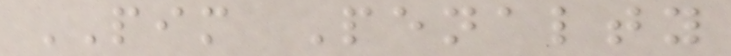PIM Penalty
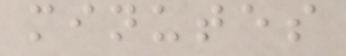minutes
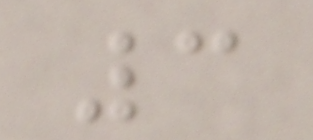3
